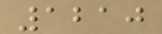1210
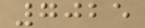7025
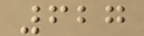627
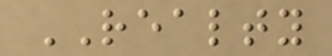REALTY
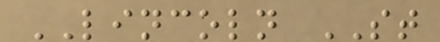LINCOLN ST
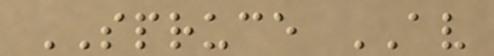SPRUCE AV
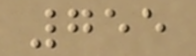755
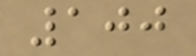100
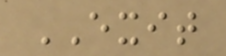EXIT
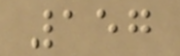157
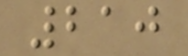210
